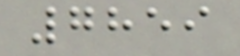7859
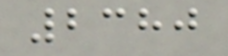2380
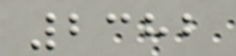2382
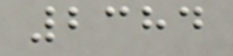2384
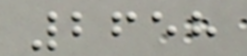2658
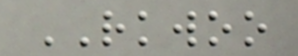RKWOO
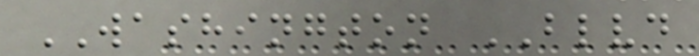WASHINGTON BLVD
